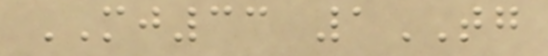MJ33 1TG
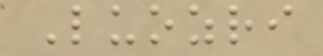Luozri
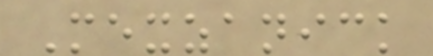Mexzanick
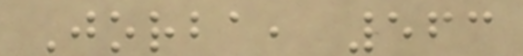Jorba, 563
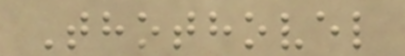Thothovel
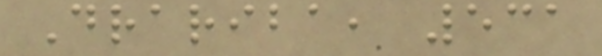Drariba, 531
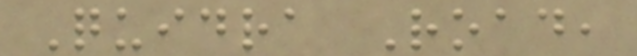Quidra Road,
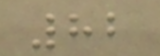82
